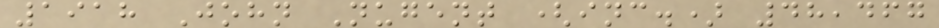1918 John Nugent (inc.) 48,467
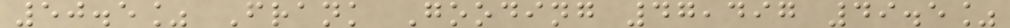50.5% Frank Gooding 47,497 49.5%
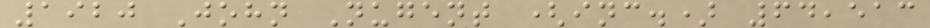1920 John Nugent (inc.) 64,513
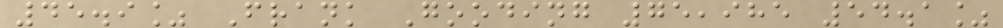45.9% Frank Gooding 75,985 54.1%
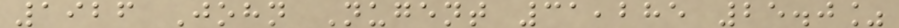1926 John Nugent 31,285 25.0%
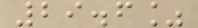29.6%
